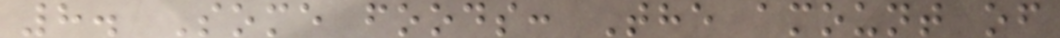8. Some foods: The amount of
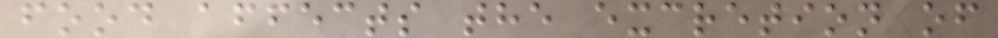food affects the excretion of
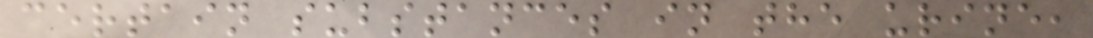certain substances in the urine,
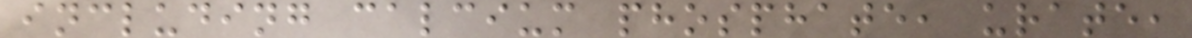including calcium phosphate, urate,
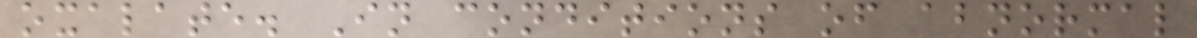oxalate. In conditions of abnormal
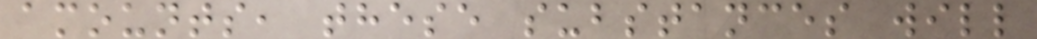amounts, these substances will
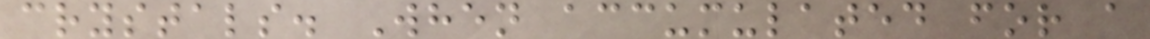crystals. When accumulated for a
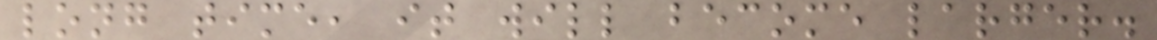long time, it will become larger.
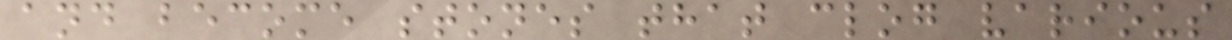and become stones that clog various
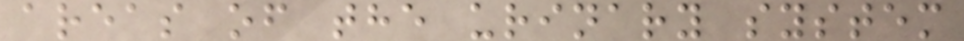areas of the urinary system
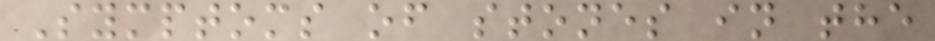Symptoms of stones in the
